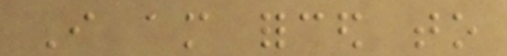I am forced to
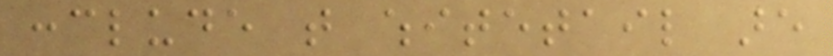conclude that whitetail are
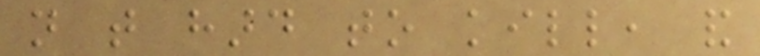not that hard to kill, and
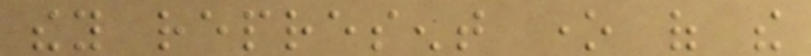they represent one of the
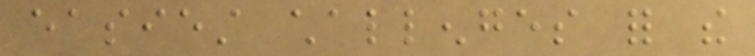easiest challenges for the
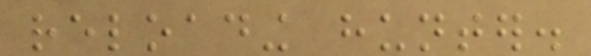reloading hunter.
